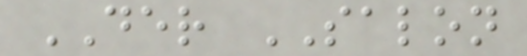DER SALON
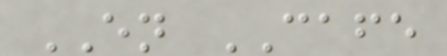EN CAFE
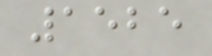1525
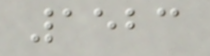1523
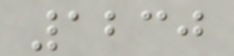1230
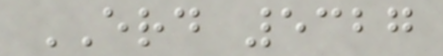ERD 5327
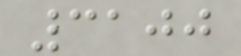3100
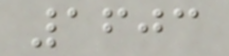1603
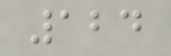124
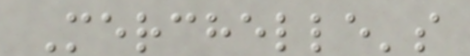Merchelle's
